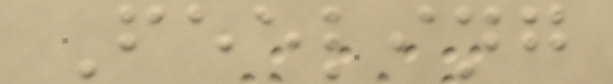Feeling
